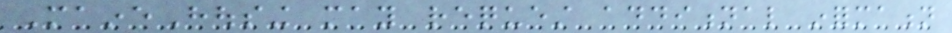MaineHousing may request additional information
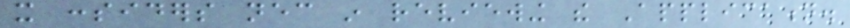it considers necessary in reviewing the Application.
